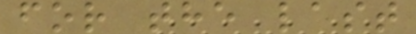for the last
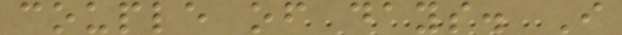couple of days. I
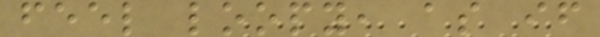feel loopy, as if
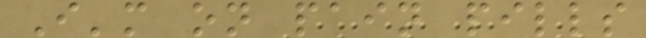I'm on pain pills
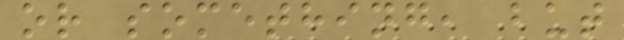or something, but
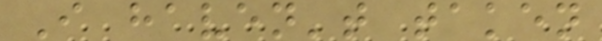I haven't taken
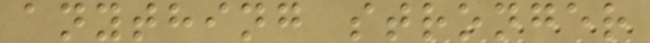anything stronger
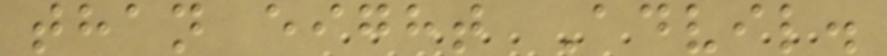than eight Advil.
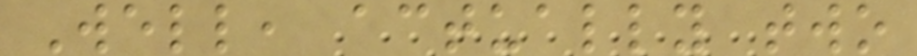Well, actually two
